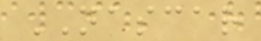NASCAR
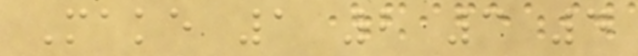Make 1 2 3 4
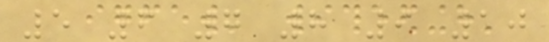5 6 7 8 9 10
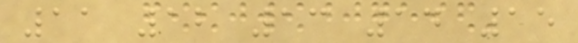11 12 13 14 15
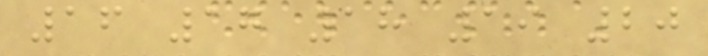16 17 18 19 20
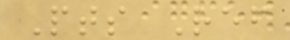Pts Ref
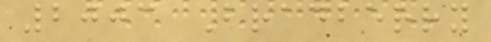2003 Bradberry
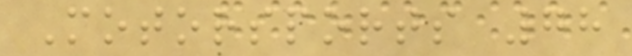Motorsports 78
